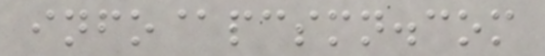info@pcsmn.com
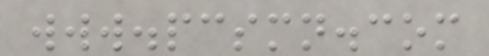www.pcsmn.com
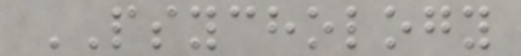PSYCHOLOGY
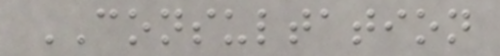CONSULTATION
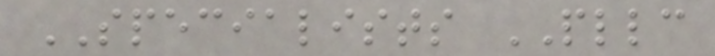SPECIALISTS PLLC
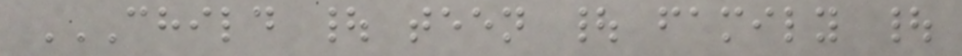CHILD | TEEN | FAMILY |
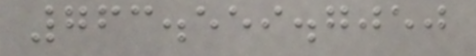763.559.7050
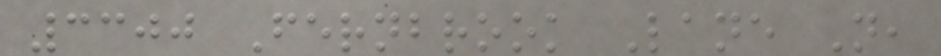3300 Fernbrook Lane N,
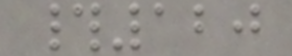#120
